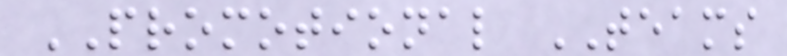PROMOTIONAL TEAMS
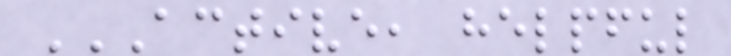ACTIVE, HELPFUL
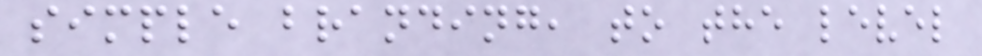simple branding, to the level
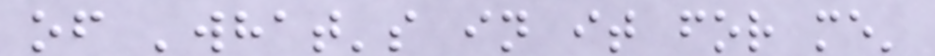of 'what's in it for me'
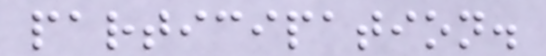participation.
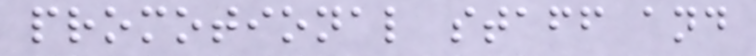promotional staff and
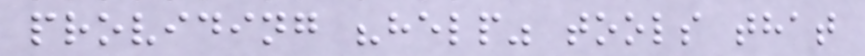providing "help" tools that
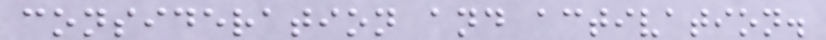consideration and activation.
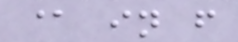@ in f
